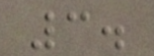3.
